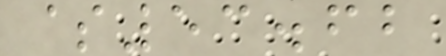$53.62
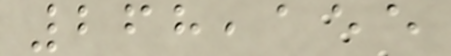268,155
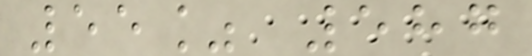55% 587
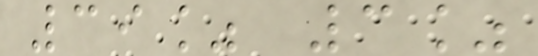39% 3%
